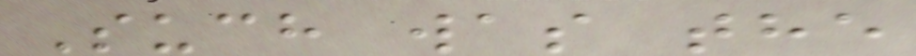Such was the
